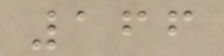166
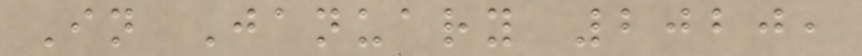In January 2020,
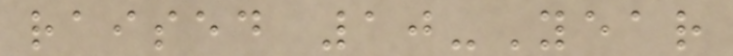raised 10-Year
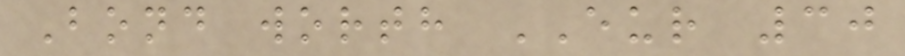Bond worth EUR 30
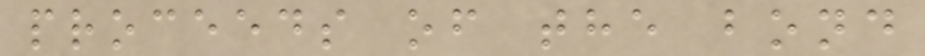proceeds of the bond
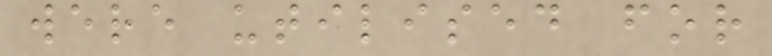were utilised for
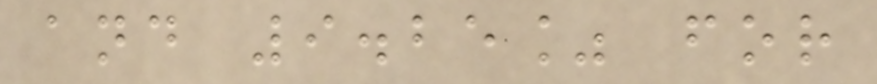and 9.25% for
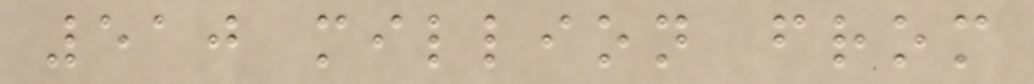510 million from
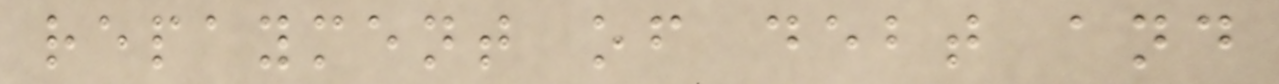repayment of debt and
